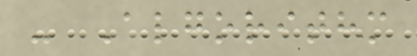- Algorithm
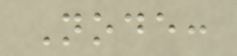Node:
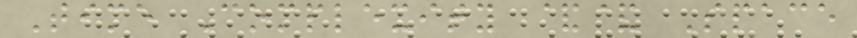Time Complexity && Space
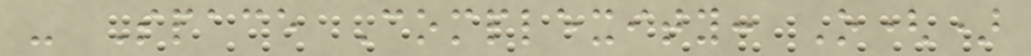- Space Complexity: O()
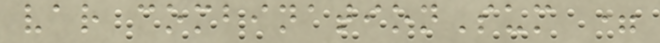var combinationSum =
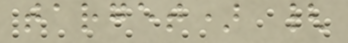target) {
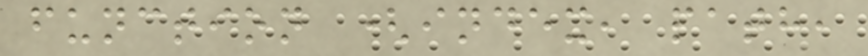function (index, path,
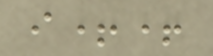i++
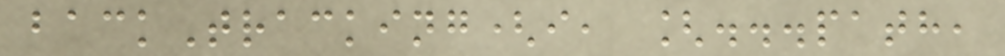backTracking(i, [...path,
